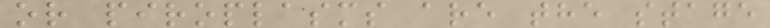or piroplasms are the stage
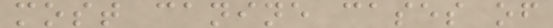most canine cases of
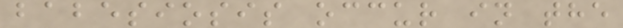babesiosis occur in the
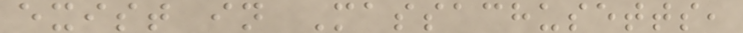exist in Massachusetts,
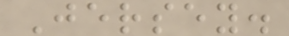Jersey.
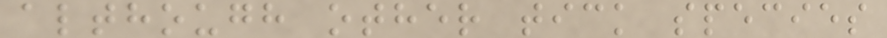although other tick species
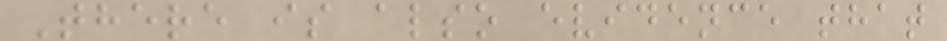There is also evidence that
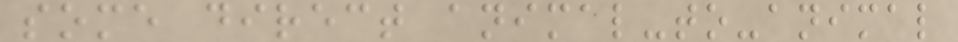some direct animal-to-animal
